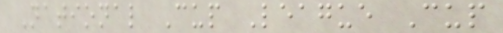National Cup League Cup
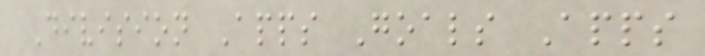Division Apps Goals Apps
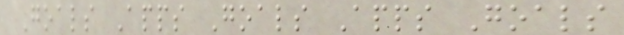Goals Apps Goals Apps Goals
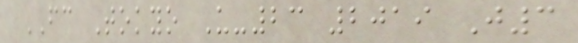FC Tokyo U-23 2019 J3
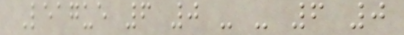League 6 0 - - 6 0
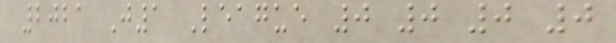2021 J1 League 0 0 0 0
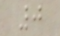0
